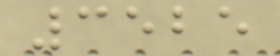3525
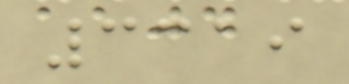3319
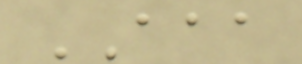AAA
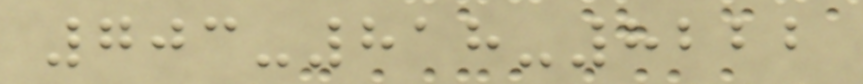703-818-8222
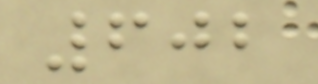602
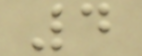4
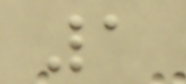1
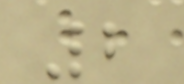2
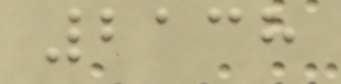2138
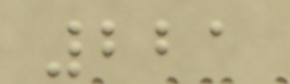221
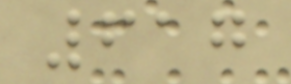617
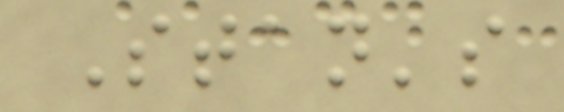Stan's
